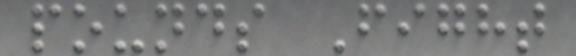pounds Fight
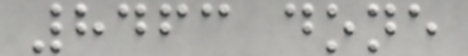8463 done
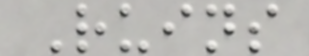Ruins
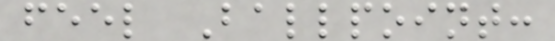feel Ballpoint:
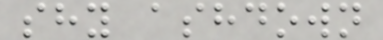shy ashdown
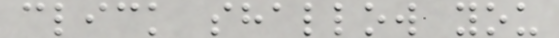click shallow you
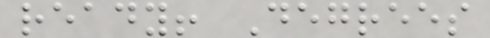ready! Degrees
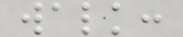walk:
